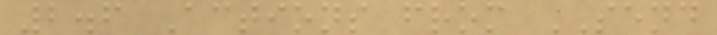2.6 Actions from SEND
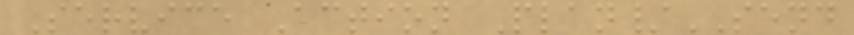Service Action Plan/SEND
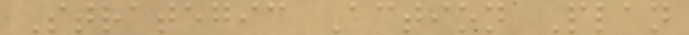Strategic Action Plan
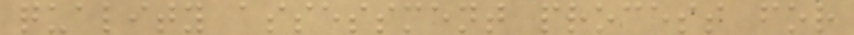quality assessment process for
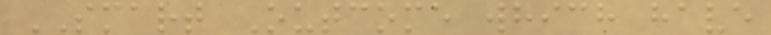SMART Outcome which have
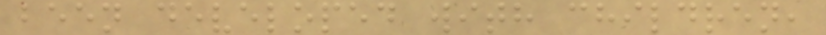been developed with children,
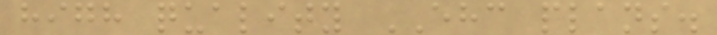high quality EHC plans.
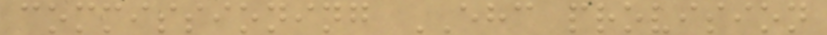commissioning EHC provision
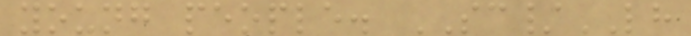young people. SC/LH
